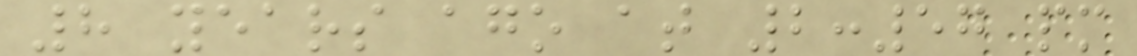8 years ago at 2:57 pm
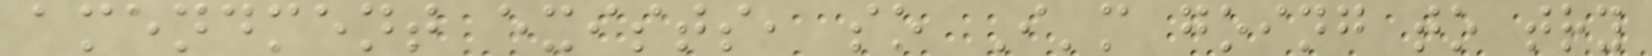amendment exists, so I'm going to try
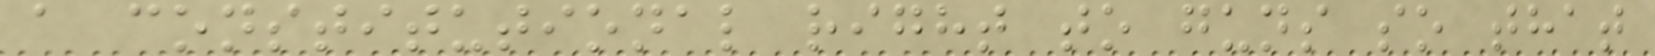a constitutional right to guns so that
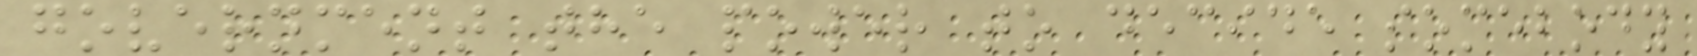government the power to decide somebody
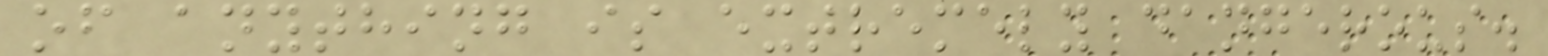of anything is extremely dangerous.
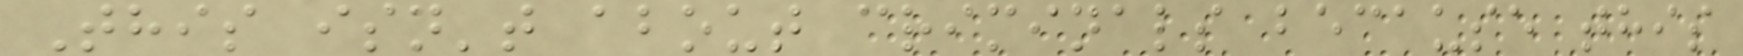This isn't about criminals because this
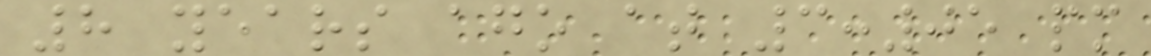8 years ago at 3:05 pm
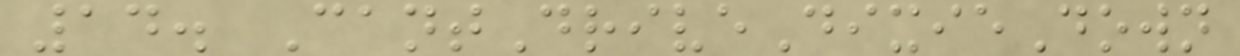14. CantDriveDixieDown
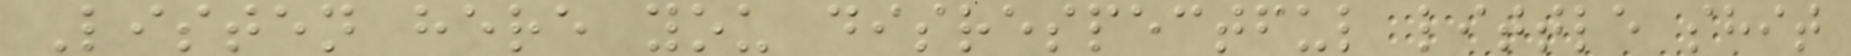Listen here you disrespectful little shit
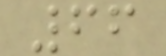66
